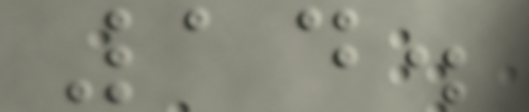14.
